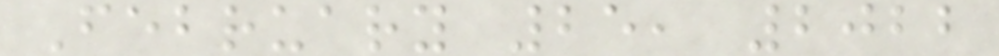February 25, 2022
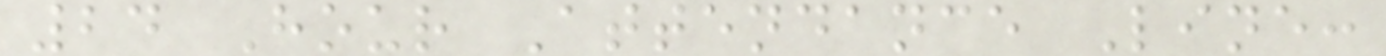24 Hour Attendance Line:
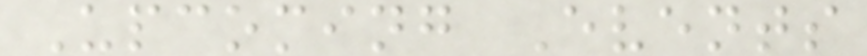Upcoming Events
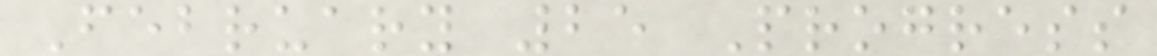February 25 Progress
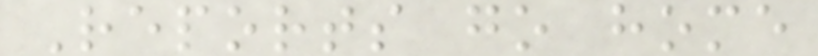Reports go home
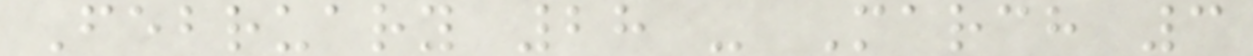February 28 - March 3
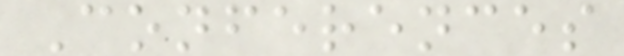Conferences
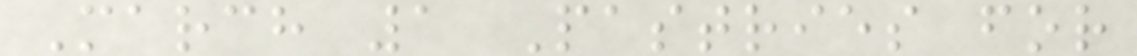March 1 Pastries for
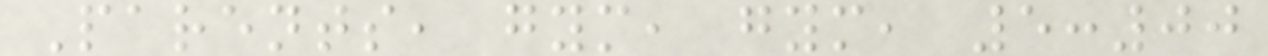Parents, gym, gym, 5:00
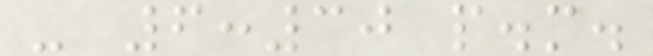- 6:30 p.m.
